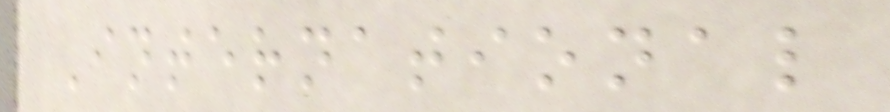International
